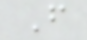F
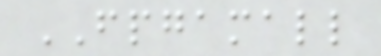FPGAMALL
